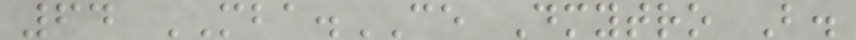64 MBA.CE Dmytro B.
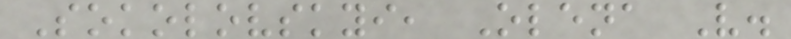Sokolovskyi, Olena V.
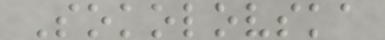Sokolovska
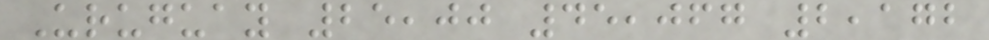Uruguay 25,00 45,067 2,172
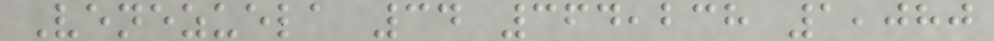Venezuela 34 364,238 1,080
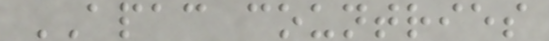APAC countries
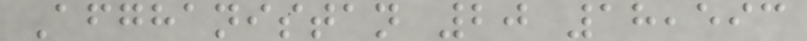Afghanistan 20 18,593
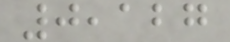0,127
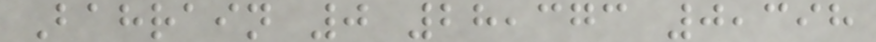Bahrain 0 28,373 0,398
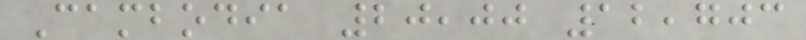Cambodia 20,00 12,703
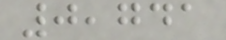0,741
